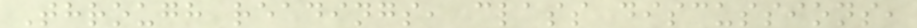Through readings, class discussions,
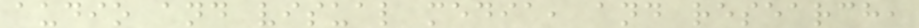audio and visual media, and research,
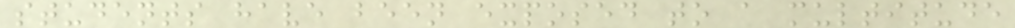students have been exposed to a multitude
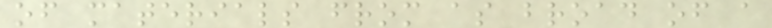of materials from as broad of a
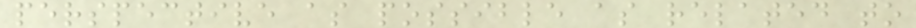perspective as possible as related to
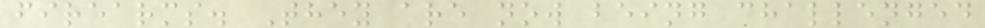firearms. They are now being challenged
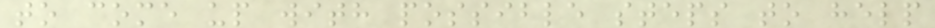to come up with possible steps to help
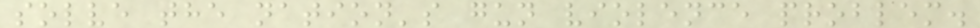solve the nation's gun violence problem.
